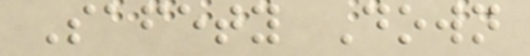Safety Down
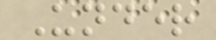Under
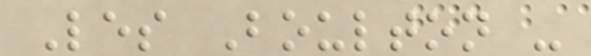Les Boulton -
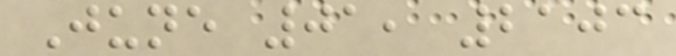June 01, 2103
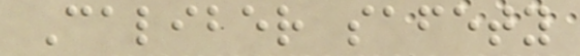Caliber safety
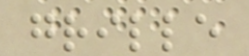grille
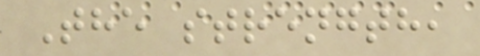The strength,
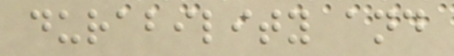durability and
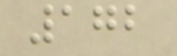172
